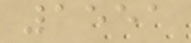1551
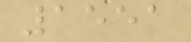1551
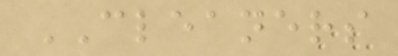CLEANERS
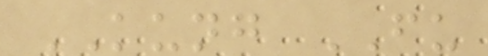KUNG FU
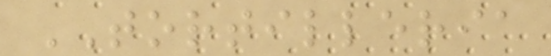TORTILLERIA
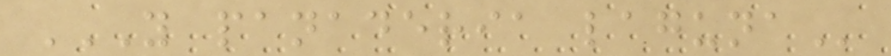Y PANADERIA LAGUNA
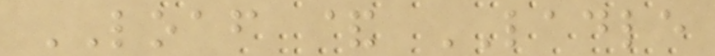LOAF & LADLE
